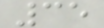35
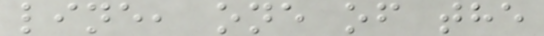line, one of the
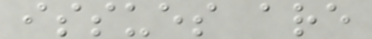issues are
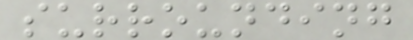surrounding
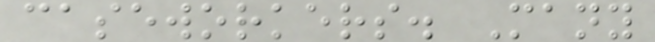caseworkers. Many
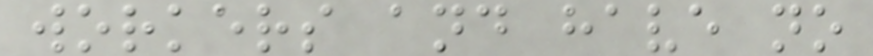workers and have no
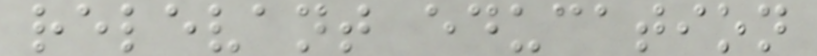relevant education
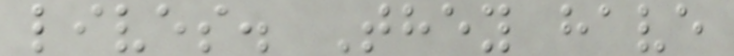lives. They have
